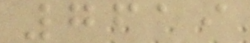7619
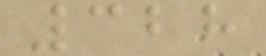328
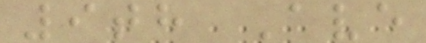9th Ave
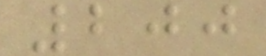200
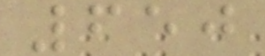650
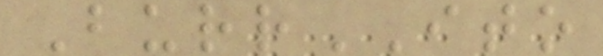BurrITO
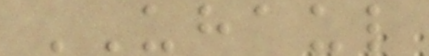UHAUL
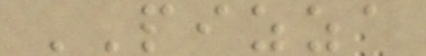PIZZA
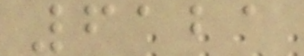6121
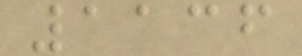1136
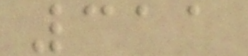311
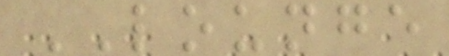LOUNGE
